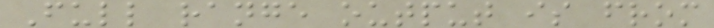Full range output is from
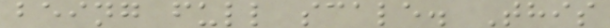being full scale. This
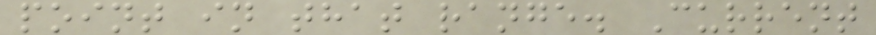point in that range. Current
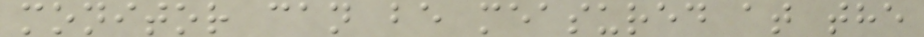monitor can be measured at the
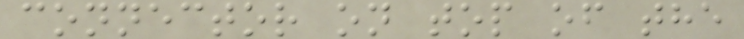connector on top of the
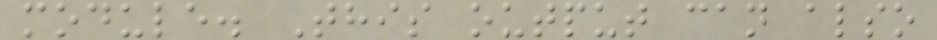module. This output can also
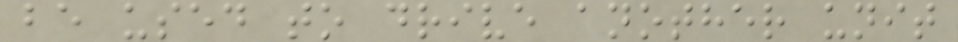be used to drive another unit
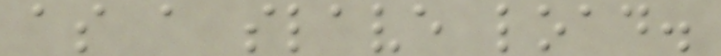as a slave load.
